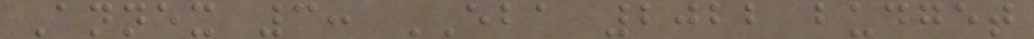Annex 3: EBA 2022 budget
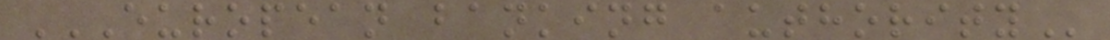EUROPEAN BANKING AUTHORITY
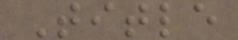Title
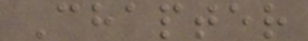Chapter
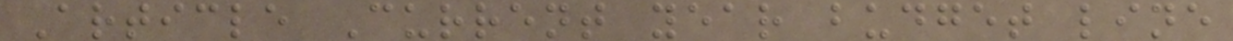Article Current year budget line
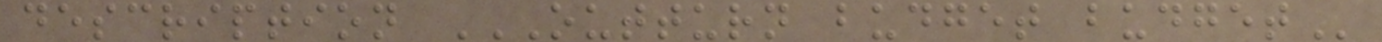description OUTTURN BUDGET BUDGET
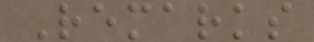Remarks
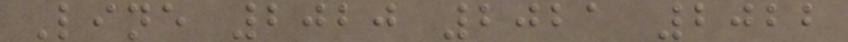Line 2020 2021 2022
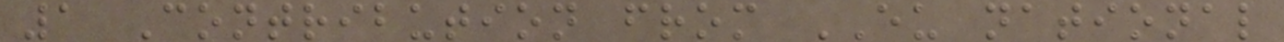1 Contribution from EU national
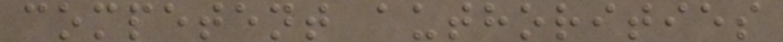competent authorities
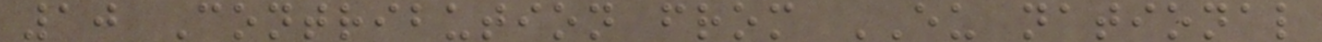10 Contribution from EU national
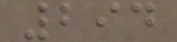294
